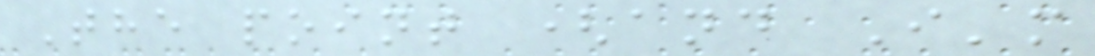The point (and I'm
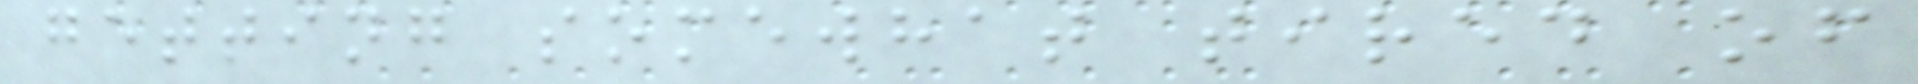getting somewhat tired of
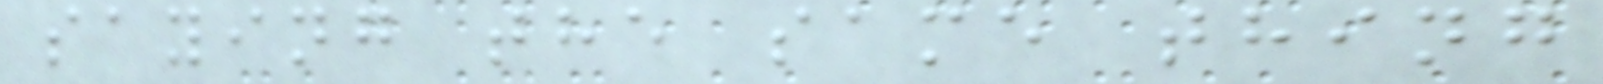saying the same thing
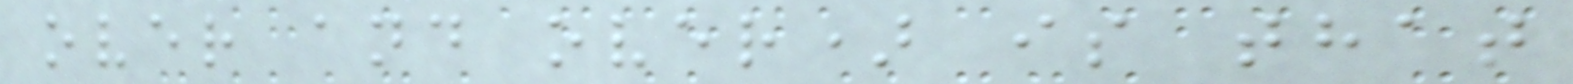over and over) is that
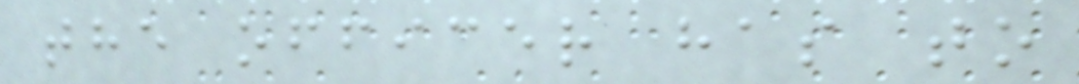the officer has to
